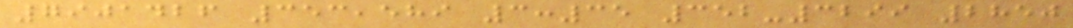7901426 353,589 3:35 352-3299 2850
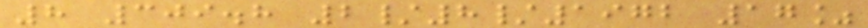8 309.8 2/8/1972 17%
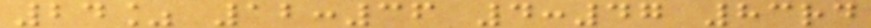24% 12:36 4:47 83rd
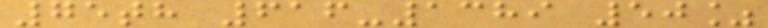75th 616-1389 50%
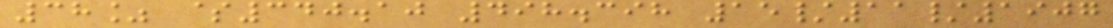38% $340.10 498.398 15/11/1907
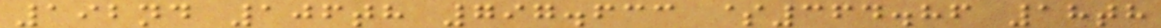192nd 106th 797.633 $364.86 18th
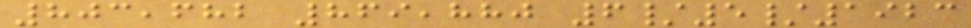803,682 869,880 6/5/1923
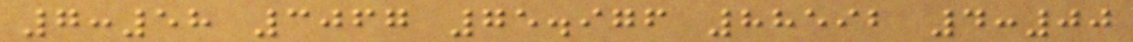7:58 3067 75.976 88592 4:00
